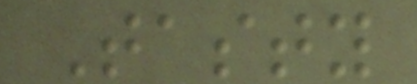Tasty
